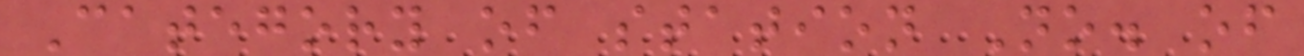Category of station No. of
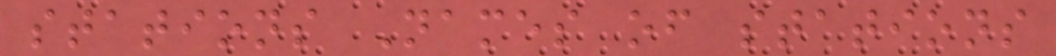stations Names of stations
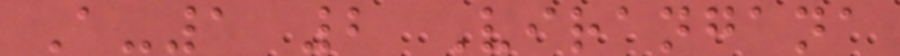A-1 2 Virangana
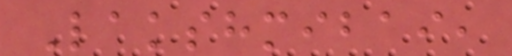Lakshmibai,
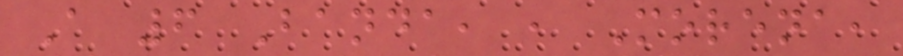A 6 Banda, , Morena,
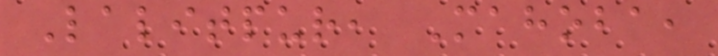Lalitpur, Mahoba,
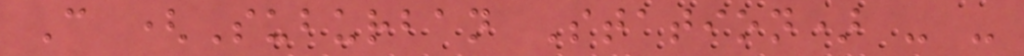C (Suburban Station) - -
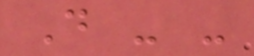D - -
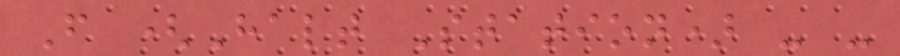F (Halt Station) - -
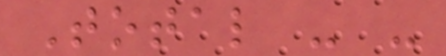Total - -
